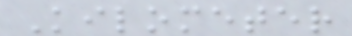Kilometer
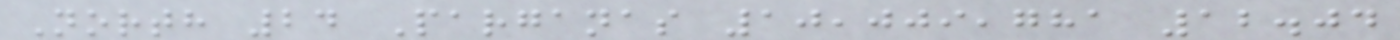North 24 Parganas 10,009,781 12.04
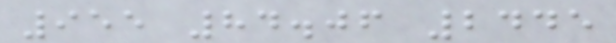955 84.06 2445
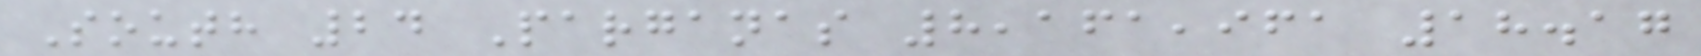South 24 Parganas 8,161,961 18.17
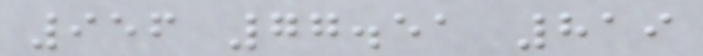956 77.51 819
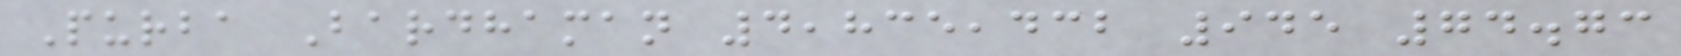Purba Bardhaman 4,835,432 945 74.73
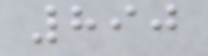890
